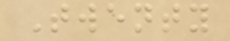Twenty
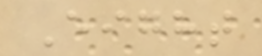Eight
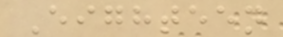Eighteen
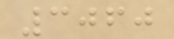3060
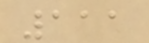111
